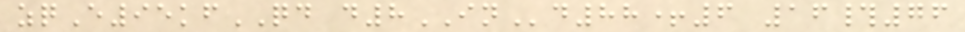zqE95kfQD d8INd88+6 16#76
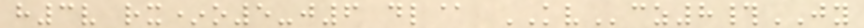h3v rx*o5-j6 dl@ KVcz8#JY
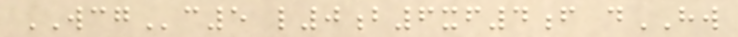WCGc5 l0b6xf4f dHW
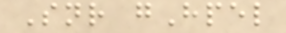Snr gHpel
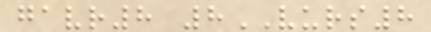gavr8 8VURS8
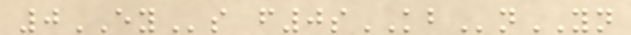0EYs f0sKBnYN
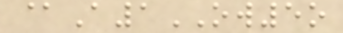@A1OW5o
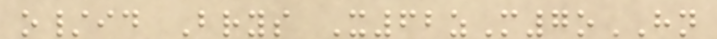o/id Brys X62zM7oHN
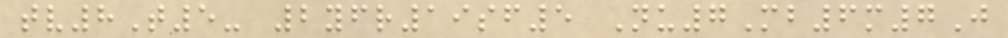tv8T5- 2yfr19sf5 Nu7Mb6m7J
